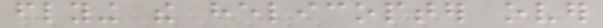flying the helicopter over
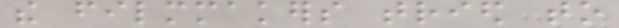the filmmakers tried to
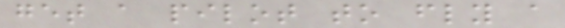get a pilot to fly a
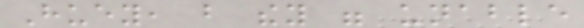Huey, but they were unable
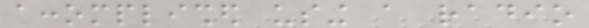accomplished using a radio
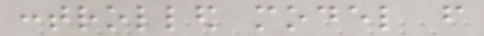controlled model from
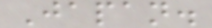Japan.
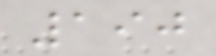190
